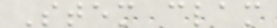Stem clam
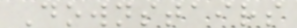Downstairs
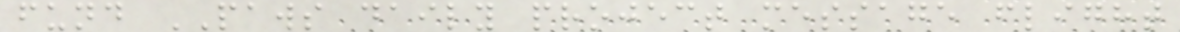fund PAWS daily project message flight
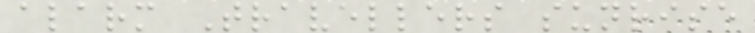alarm Travellers sunrise
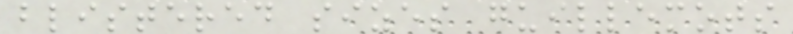blistered sizes guillemots
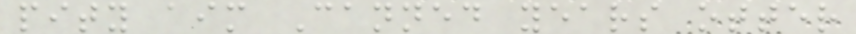pity aim Canned years otter
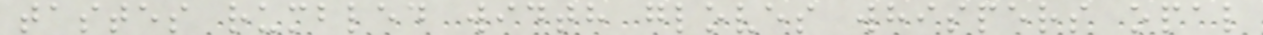tastes rumbled width gloves whispers opal
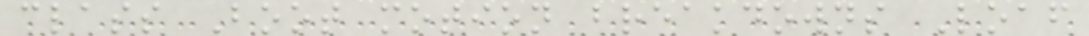class Boot motion breakdowns Loaf
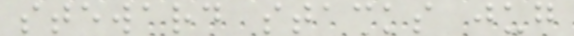steward stacks jug
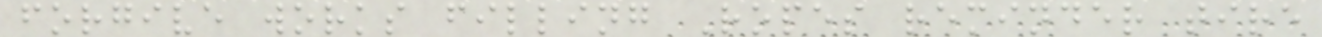forgive works filling Ropes reminder tire
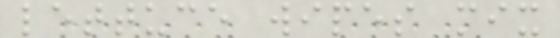lettuce wipes mix
